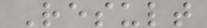Result
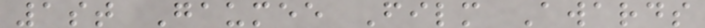1st Gaumee Film Awards
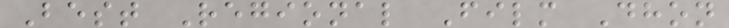Best Regional Film Dhon
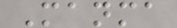Manma
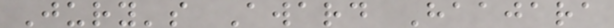Jury's Award Haajara
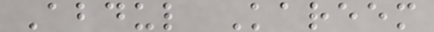Abdul Kareem
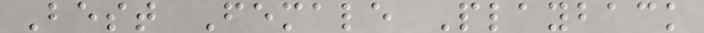Best Female Playback
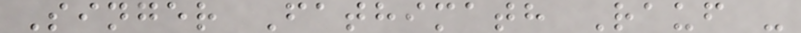Singer Fathimath Rauf -
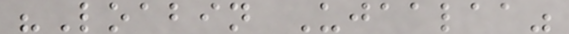"Loabin Ujaalaa"
